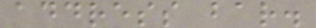address bar.
